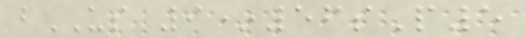bUS 9*56sP5
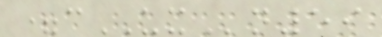=cUXn59
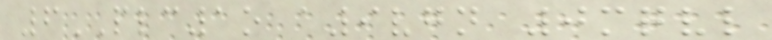6PLC1o a9vgn 0mqvl
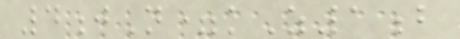4jN=kZ1b
